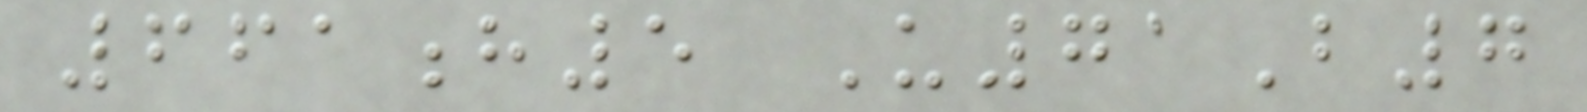661h5 U71B7
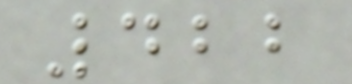422
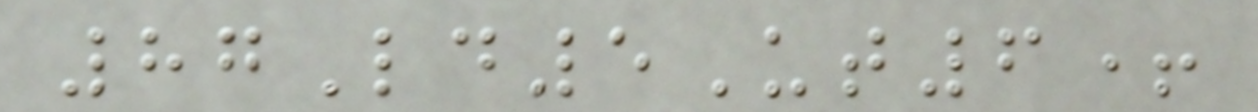87Ld5Ut6+
